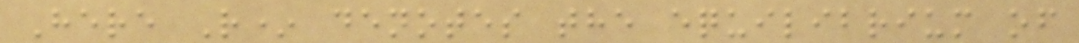Here R* denotes the equilibrium of
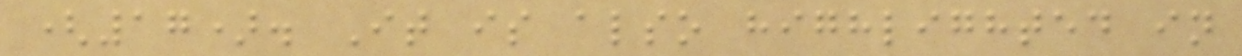(17). It is also highlighted in
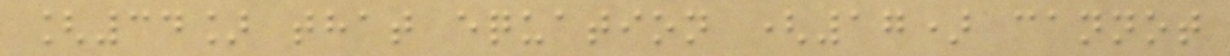[34] that equation (17) cannot
